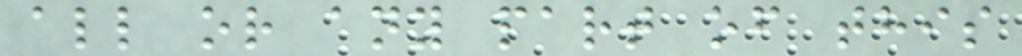all or any part of this
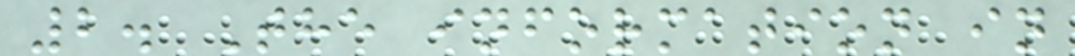2. The information in
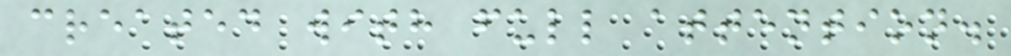created with full attention.
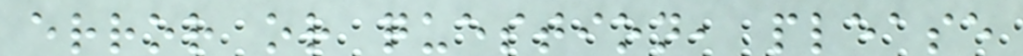error or question, please
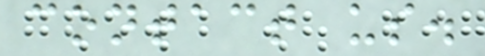contact us.
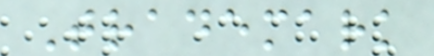Trademark
